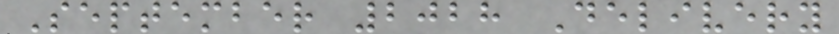September 2028 Delivery
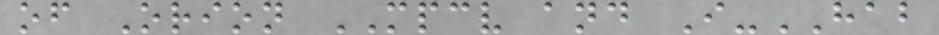of Orion MPCV and I-HAB
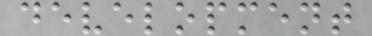development
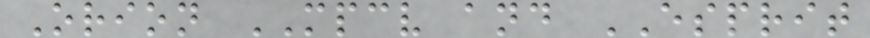Orion MPCV and ESPRIT
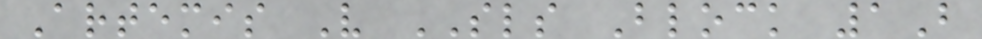Artemis V SLS Block 1B
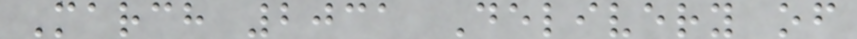March 2031 Delivery of
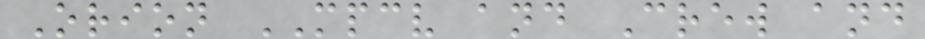Orion MPCV and Crew and
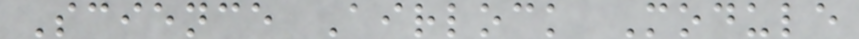Science Airlock Module
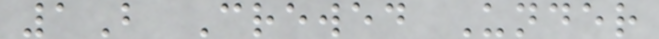1B Crewed Under
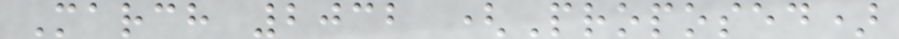March 2032 (Proposed)
